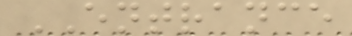ENTRANCE
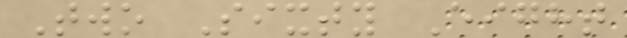Two Sixty Eight
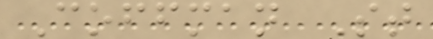Coffman St
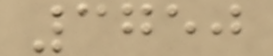3750
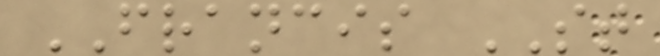FRANCIS ST
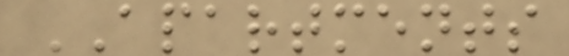APARTMENTS
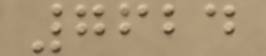7624
